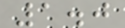1.0
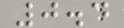0.4
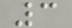3
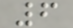6
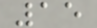15
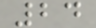24
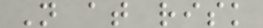N at risk
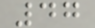47
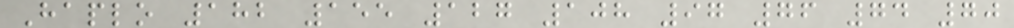Haplo 182 155 127 108 97 76 74 70
